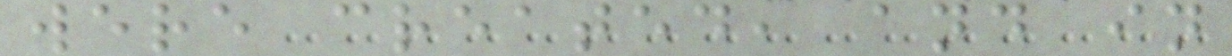were created, and in
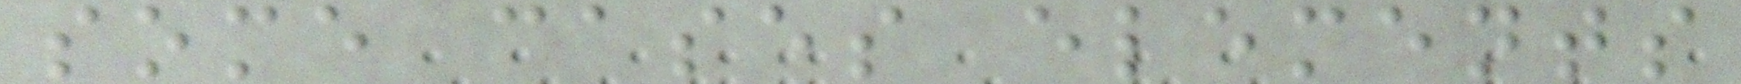some cases elements
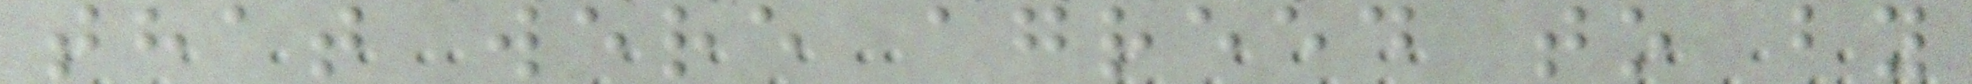that were agreed to by
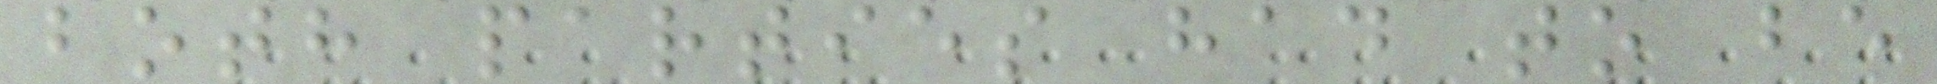both parties had to be
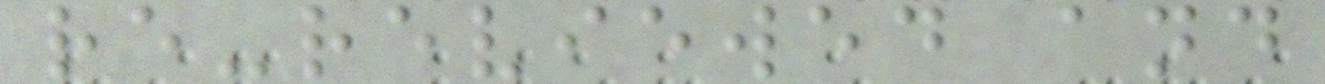re-reviewed and
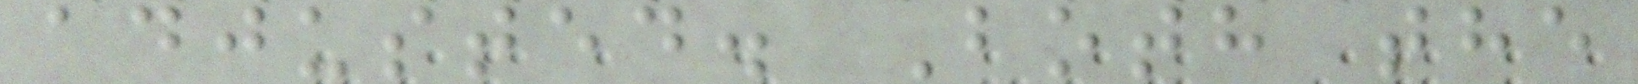adjusted. Both the
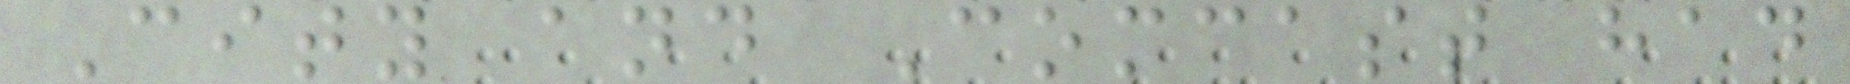City and Comcast had
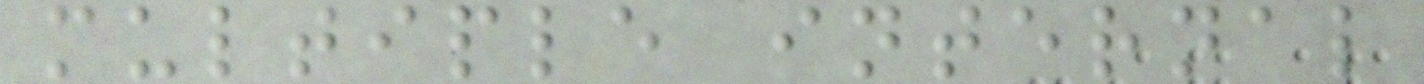multiple internal
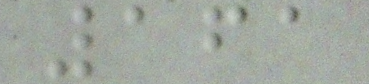161
